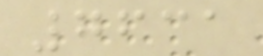7631
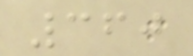360
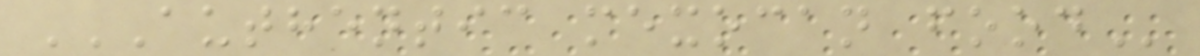AUTHENTIC MEXOCAN FOOD
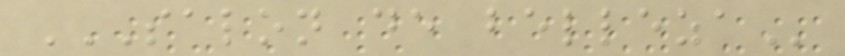SALON DE BELLEZA
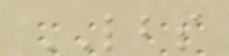LBS
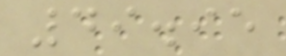49.95
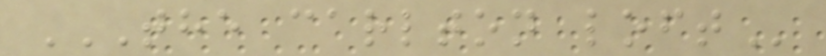THE CARLTON LOFT
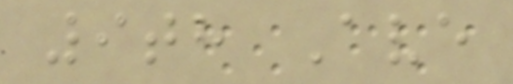9th Ave
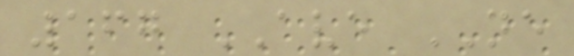167 AVE NE
